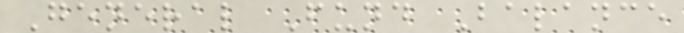General Fund Balance
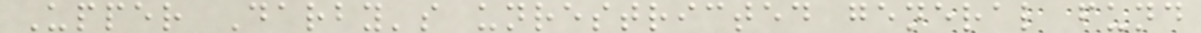Upper Darby's unrestricted general fund
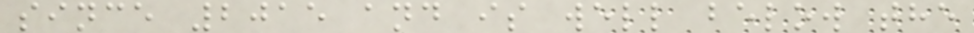since 2015 and is well below the
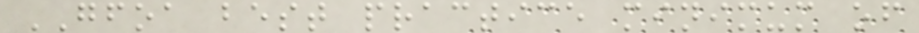GFOA best practice minimum of
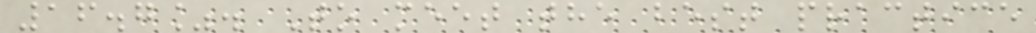16.7%. To meet the best practice
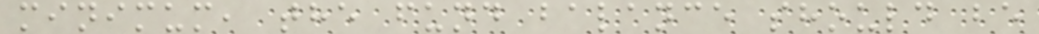minimum, the fund balance should be
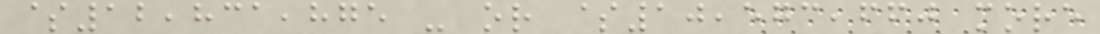$12,831,875 - or $10,573,660 more
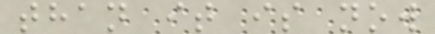than it is now
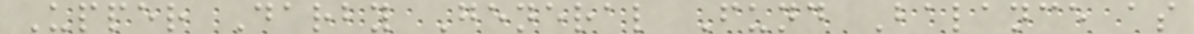Upper Darby General Fund Balance as
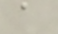a
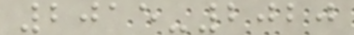2015-2020
